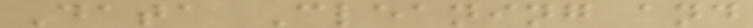Data Cleaning and
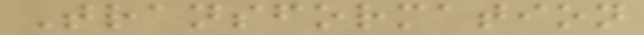Transformation
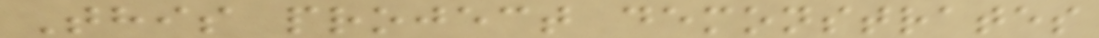This project demonstrates
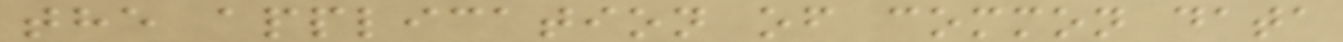the application of common data
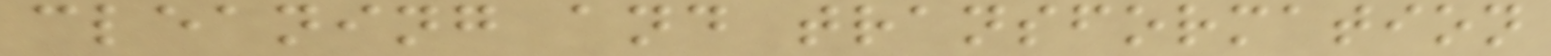cleaning and transformation
